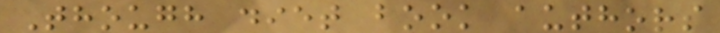Though diet book authors
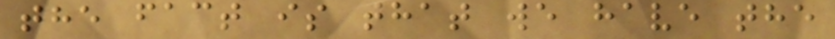the fact is that we have the
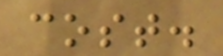cost.
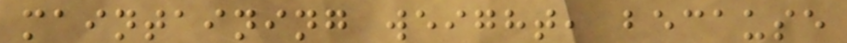maintaining weight, because
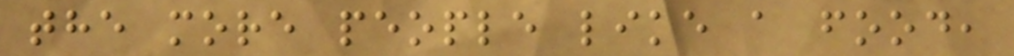the more people like a food,
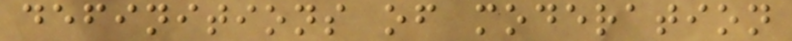definitions of moderation
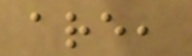are,
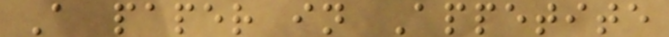A paper in Appetite
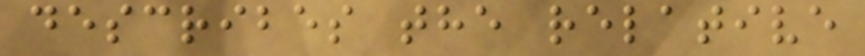describes the relative
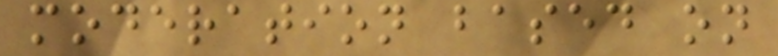moderation based on
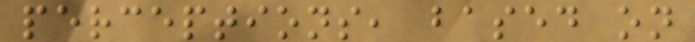perceptions, based on
